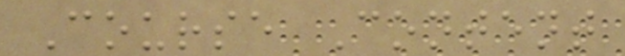Course Content
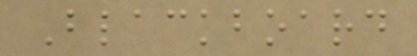Blackboard
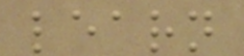learn
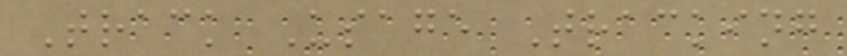Track Usage Tracking
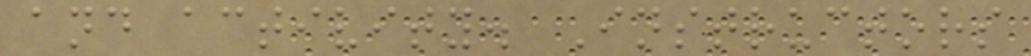and activity. Instructors
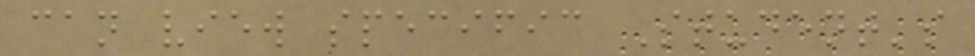can view specific Student's
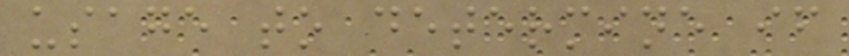usage to determine if
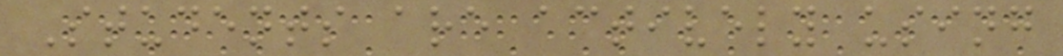Students are actively using
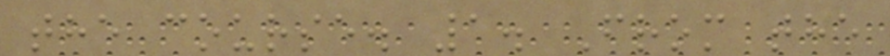the course. 1. From the
